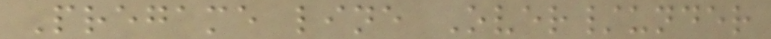Pregame line Over/under
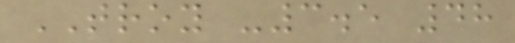TROY -3.5 48
